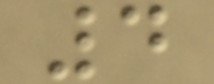4
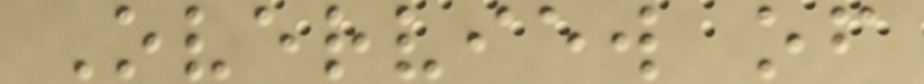Overview of
